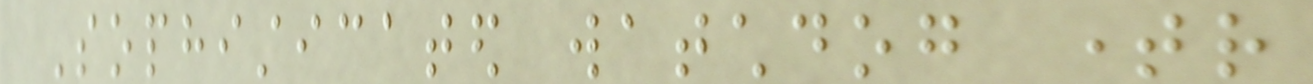Sophisticated watchdog timer
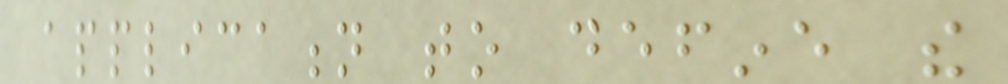application to define the
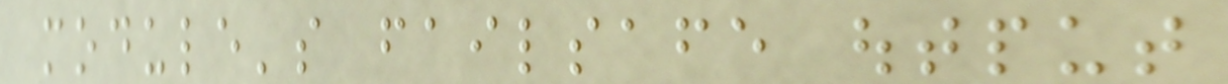module's failsafe output
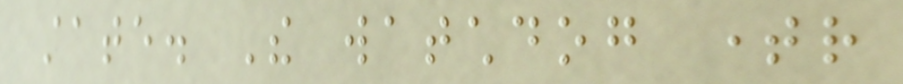state. The watchdog timer
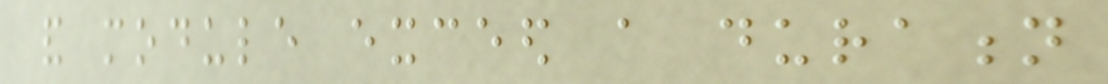and module exceed a duration
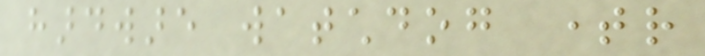hardware watchdog timer
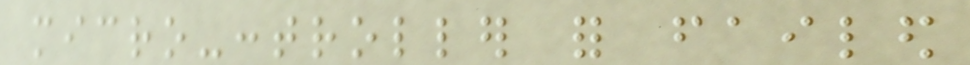micro-controller for failed
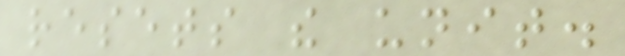resets the unit.
